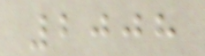2008
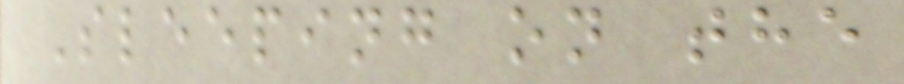Sleeping on the
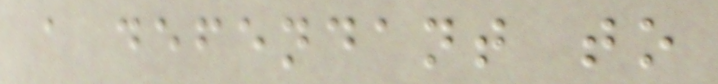a defendant to
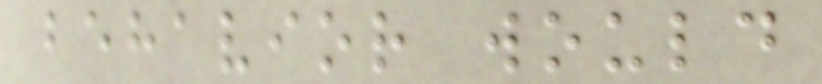behavior would
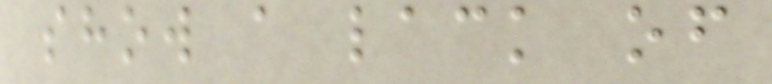show a lack of
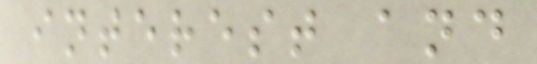interest and
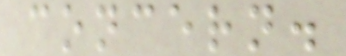concern.
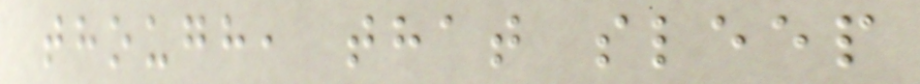though, that sleep
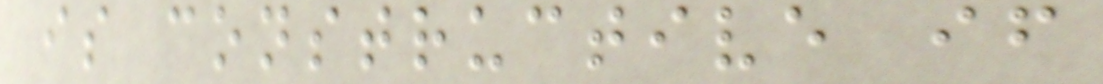is constructive if
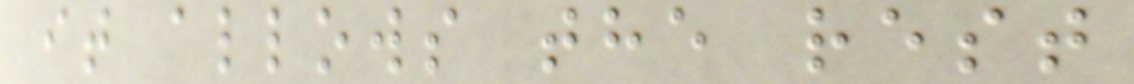it allows the rest
